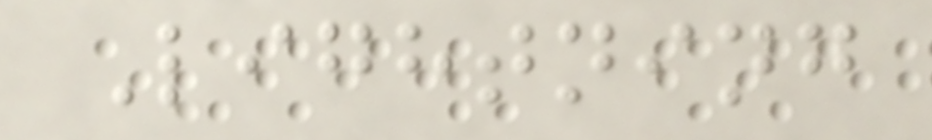Lightning
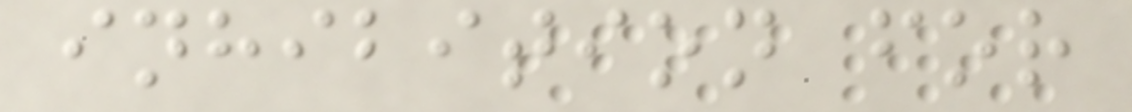inhibition for
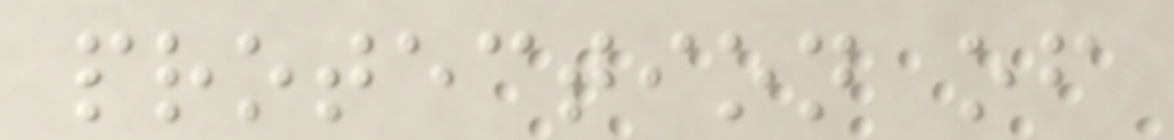protection of
